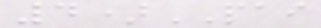4)PAI
